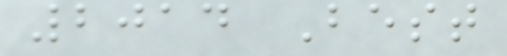2014 Best
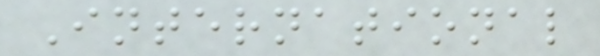International
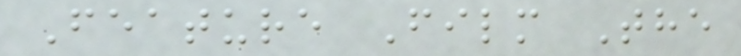Feature Film The
